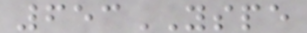653YSPE
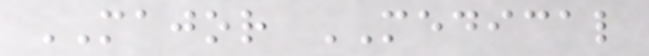MAJOR MEDICAL
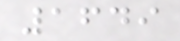1649
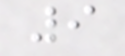9
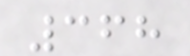368
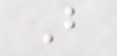B
